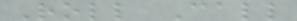Roll Call
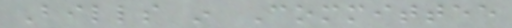Bills in Committee
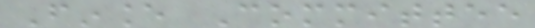Finance Committee
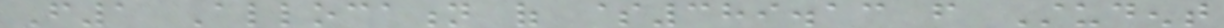F1 Allocation of $389.13 from Student
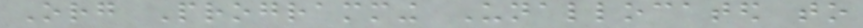Org Programming Unallocated to
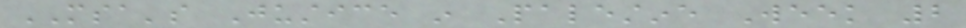MSA's Justice in Palestine Week 2
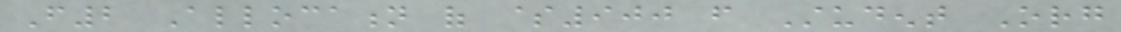F2 Allocation of $900 from Student Org
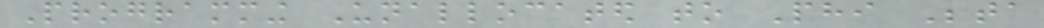Programming Unallocated to Phi Beta
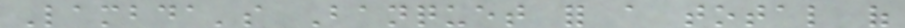Lambda's Banquet for a total of
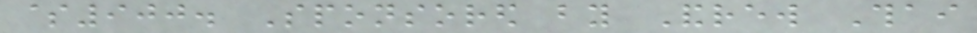$900. Sponsored by Andrew Thai
